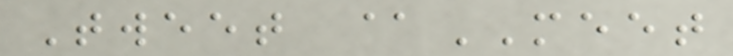Tweet @MEET
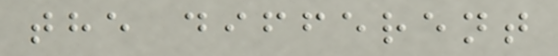the different
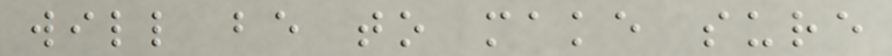will be to make sure
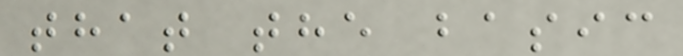that the basic
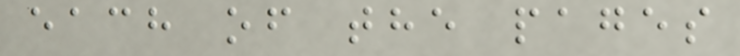each of the pages
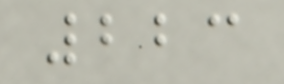223
